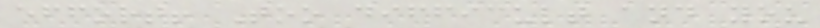effort! Too difficult and you
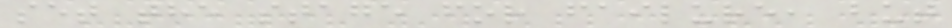set the stage for failure, but
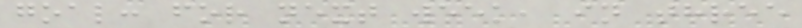goal: for next week, in three
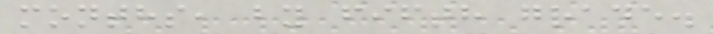months, by fifth grade.
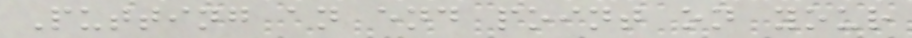Putting an end point on your
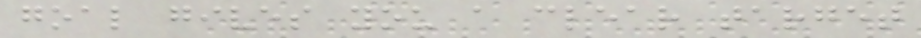goal gives you a clear target
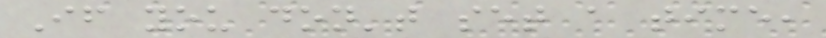If you don't set a time,
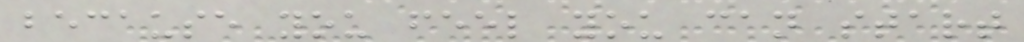because you feel you can start
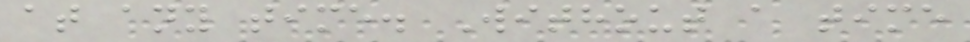at any time. Without a time
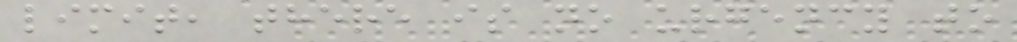limit, there is no urgency to
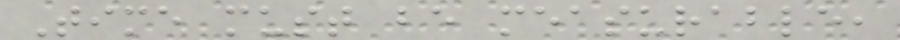Time must be measurable,
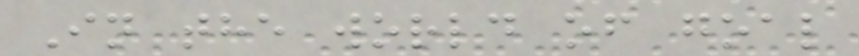In the world of goal
